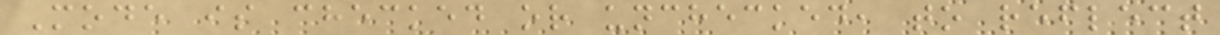Mode is checked or unchecked, to reflect
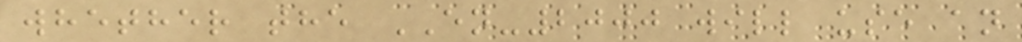whether the EN-2000 will use an
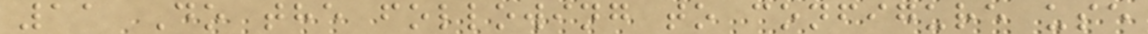11 Do the following to configure use
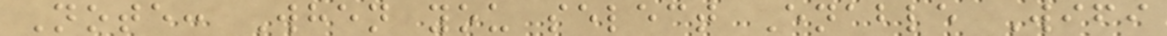Note: When you select Enable Wifi
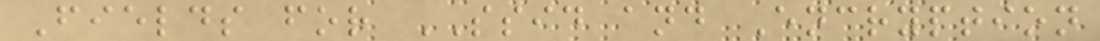Fields for SSID and Encryption
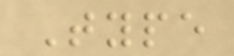Type
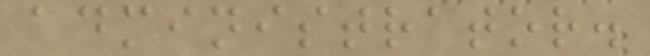administrator.
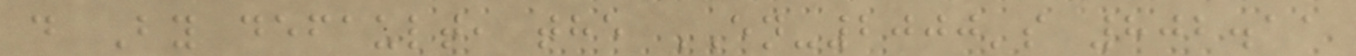d By default, the EN-2000's 802.11
